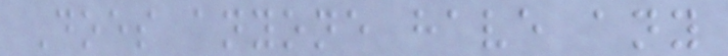Does anyone have any
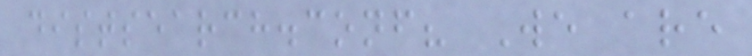distsearch.conf? We are
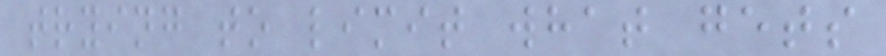trying to limit what gets
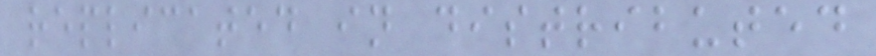replicated in distributed
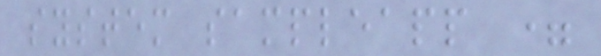system sampleapp =
